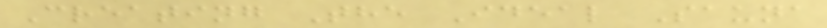Creating The Ideal Sauna
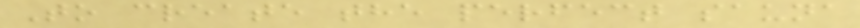To create the perfect sauna
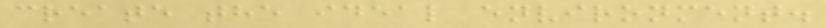create the ideal environment.
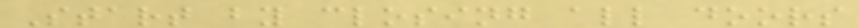Start by closing all doors
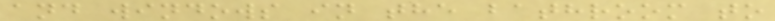and windows in the bathroom to
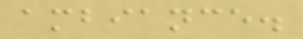ambiance.
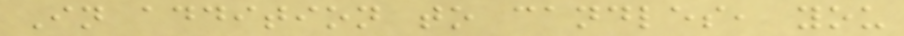In addition to candles, you
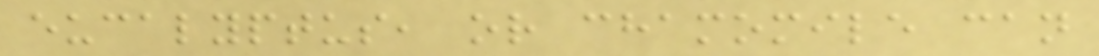eucalyptus, or chamomile can
